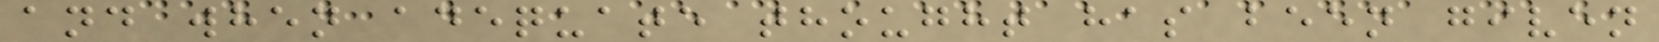and when adequate thought has been given
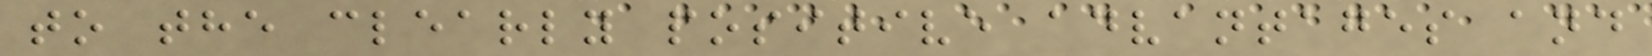to the clearly positive advantages and
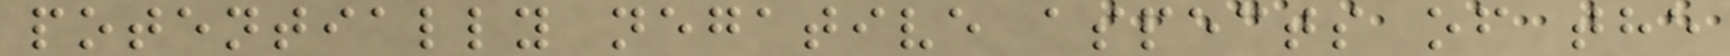potentially negative aspects of the
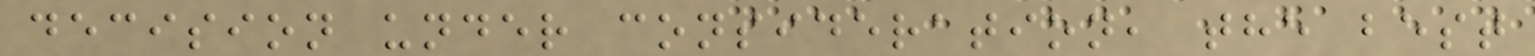decision under consideration, the best
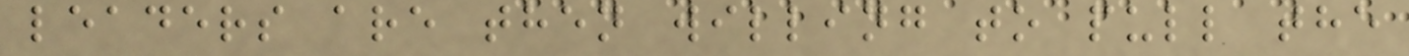leaders are then willing to pull the
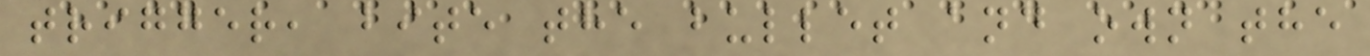trigger, bite the bullet and own the
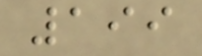199
